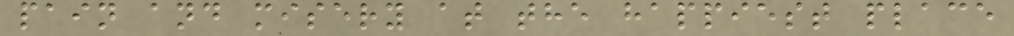pain and misery at the happiest place
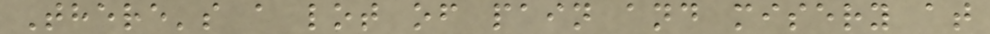There's a lot of pain and misery at
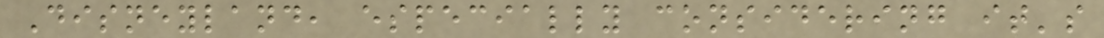Disneyland, especially considering it's
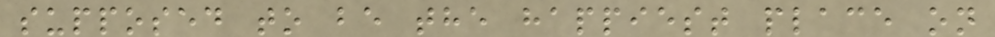supposed to be the happiest place on
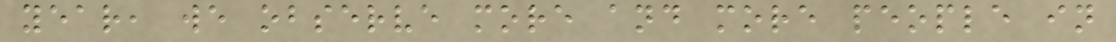year, we observe more and more people in
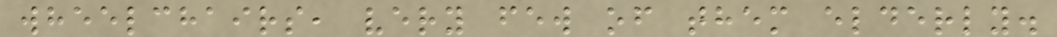wheelchairs, very few of them elderly.
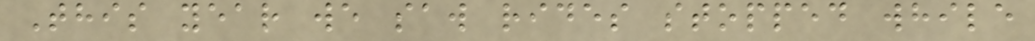This year we saw rides stopped while
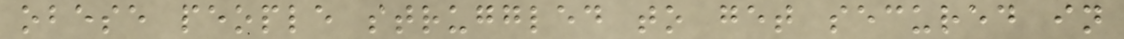obese people struggled to get secured in
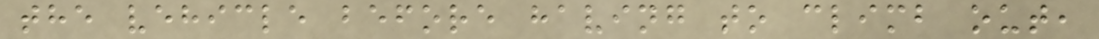the vehicle before having to climb out,
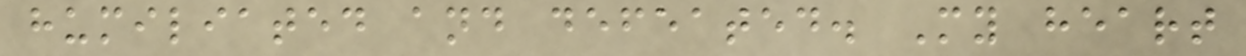humiliated and defeated. My heart
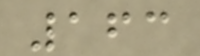163
